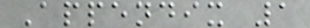Appendix 1
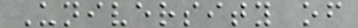University of
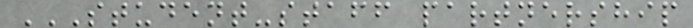STUDENT-STAFF PARTNERSHIP
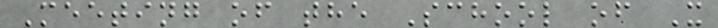Meeting of the School of X
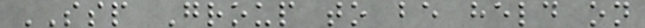SSP Group to be held on
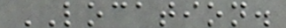LOCATION.
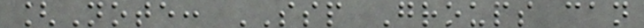[Note: SSP Groups can
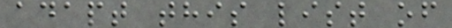adapt this list of
